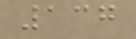137
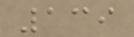139
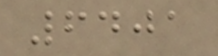6401
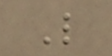L
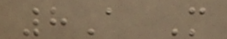8A M
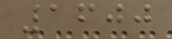1600
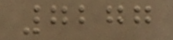7277
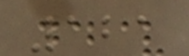121
